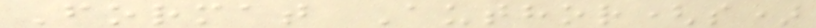Format Author(s)
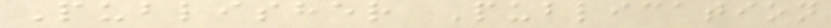Publisher Publication
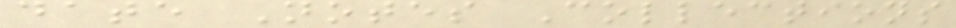date Notes Collections
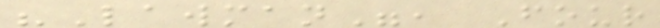"Lawman", Four
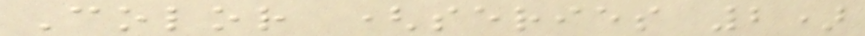Color (series 2)
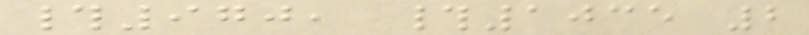#970, #1035 2
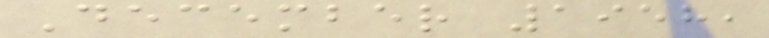December 1958,
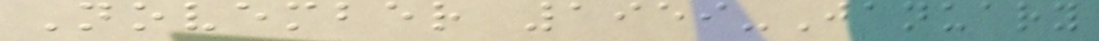November 1959-January
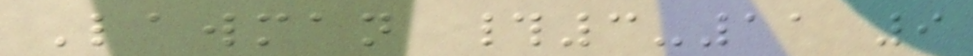Lawman #3-11 9
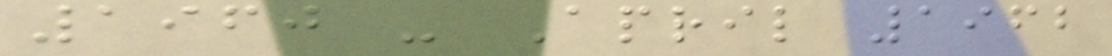1960 - April 1962
